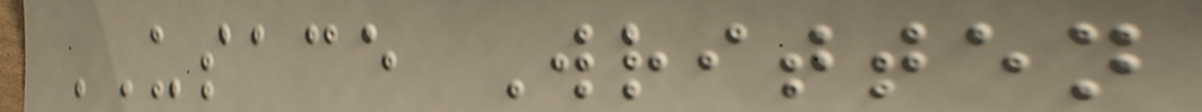USACE Written
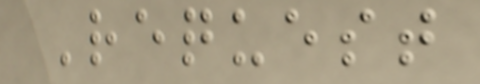Request
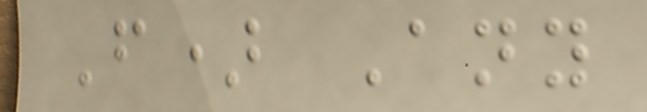F) Any
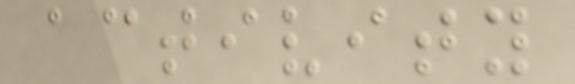activity
